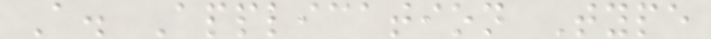A. Application Type
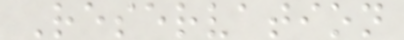Reservation
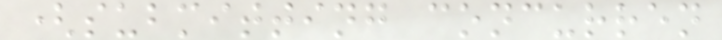(submitting concurren
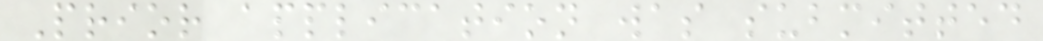Prior application was submitted
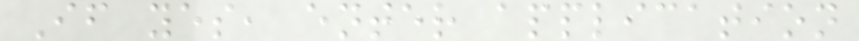If yes, enter application
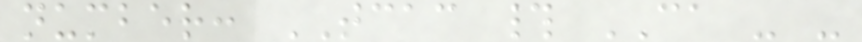number: TCAC # CA - -
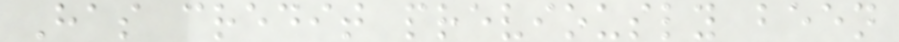Has credit previously been
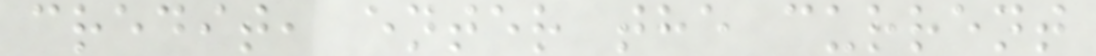credit, enter the current
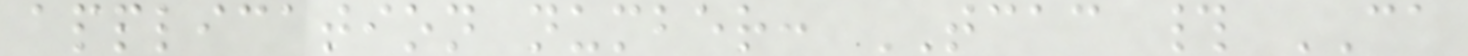application number: TCAC # CA
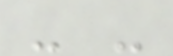- -
